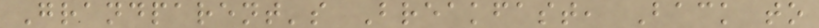Grandparent's Breakfast, Back to
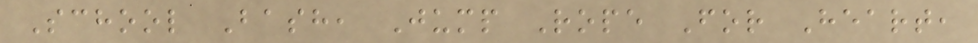School Bash, Jump Rope For Heart,
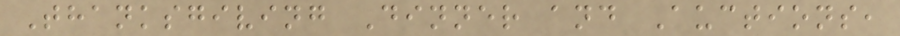Thanksgiving Dinner and Auctions,
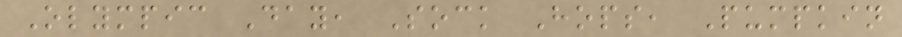Olympic Day, Sock Hops, Pumpkin
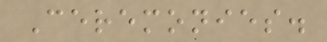Ceremonies.
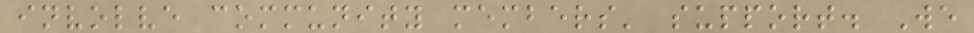involve community members' support. We
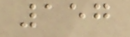157
